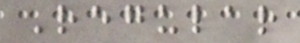Regular
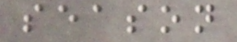season
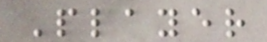Player
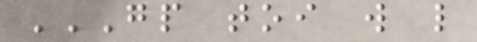GP TOI W L
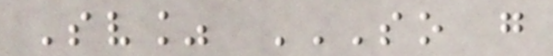Sv% SO G
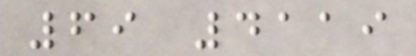69 4119
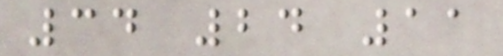34 24 11
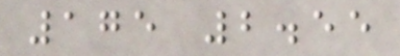175 2.55
